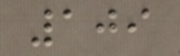109
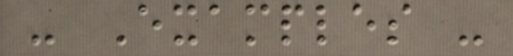- Examples -
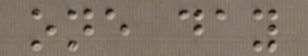one day
